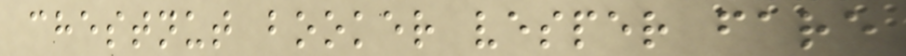chestnut booker vesper fare
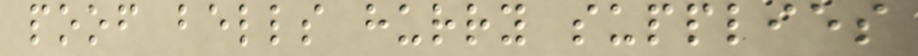poof bells hurry supplies
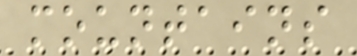mountains
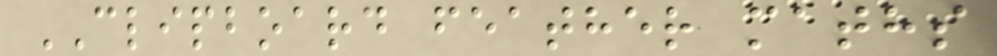CLIPBOARD feather maths
